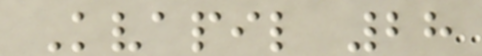Kvapil 28
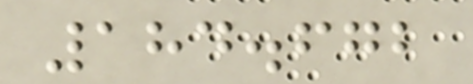184.672
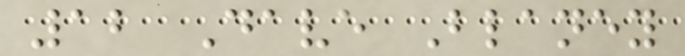12 Dave Blaney
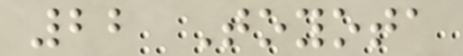22 Toyota
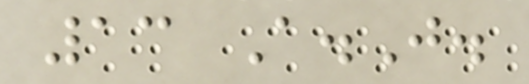13 A.J.
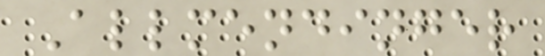Allmendinger
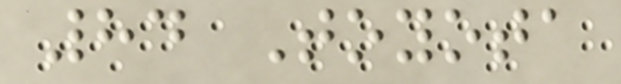84 Toyota
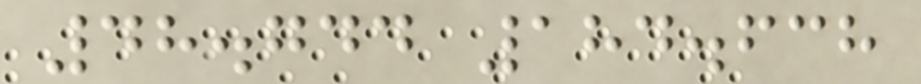48.744 184.638
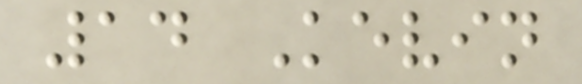14 Kevin
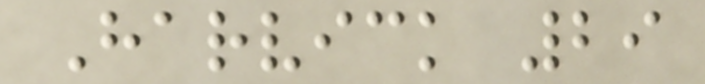Harvick 29
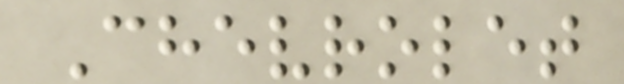Chevrolet
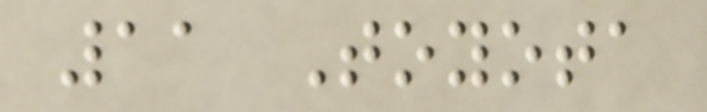11 Toyota
